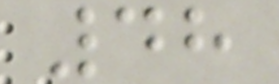48
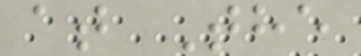at The
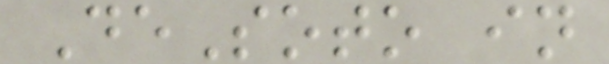DeSoto in
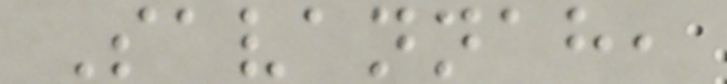Savannah,
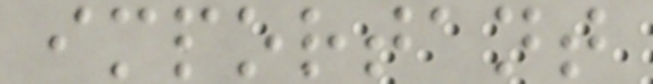important
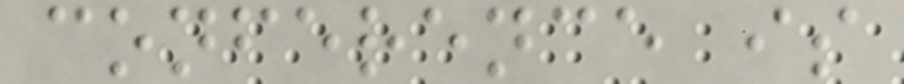conference is
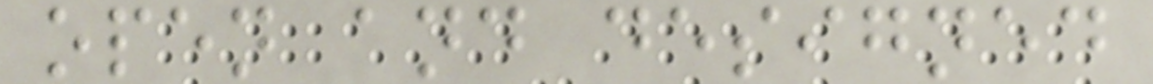open and designed
